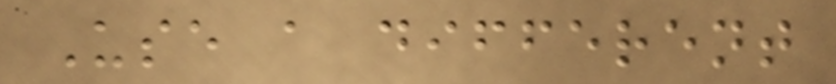Use a different
